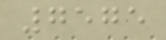7575
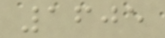1605
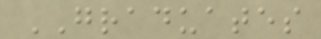GRADUATES
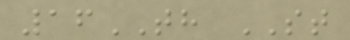16TH ST
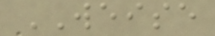WEISE
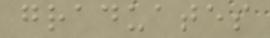graduates
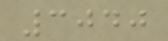3040
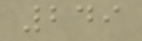249
